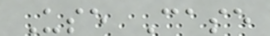Use Case
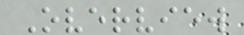Overview
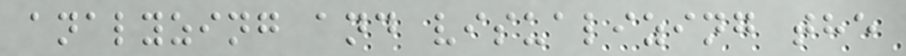analyzing and visualizing the
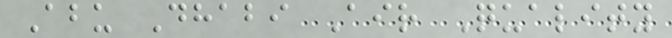Abu Dhabi Air Quality
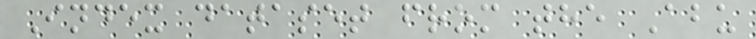Index dataset from the Abu
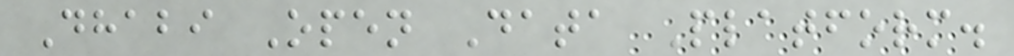Dhabi Open Data Platform.
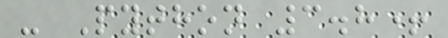- Python 3.8+
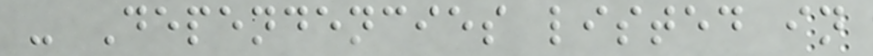- Dependencies listed in
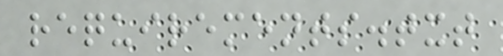requirements.txt
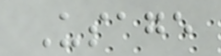Usage
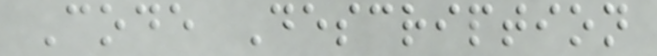Code Description
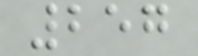257
